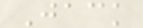Jack
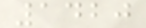1420
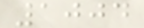1004
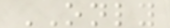ONLY
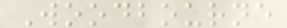Woodbourne
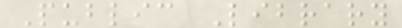Public Library
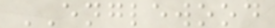ENGLEWOOD
